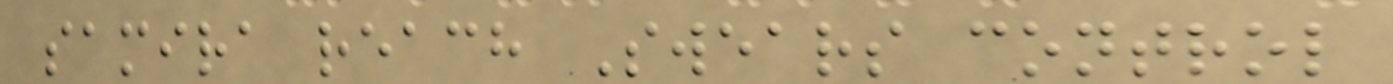samira reach Swears control
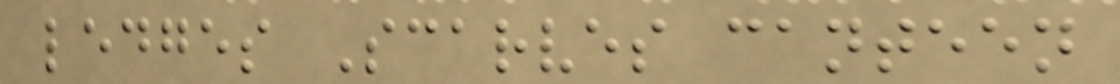ledges Scarves canteen
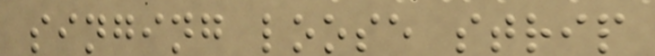singing loose strip
